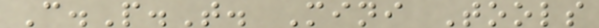C.P.T. Mini Tools
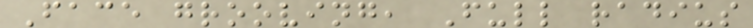Face grooving, Full radius
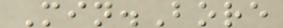Min.Bore
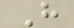H
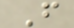F
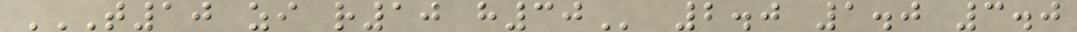T10 ZI R10 H30 2.0 1.0 3.0
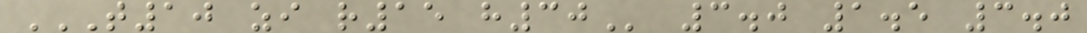T10 ZI R15 H30 3.0 1.5 3.0
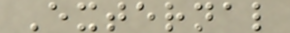External
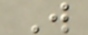W
